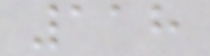118
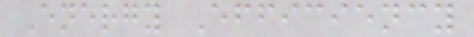Energy Efficiency
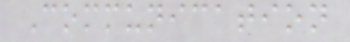Communication
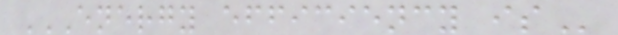ENERGY EFFICIENCY IS
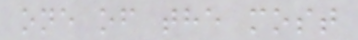one of the most
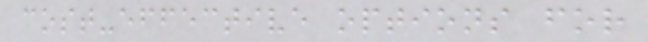cost-effective options for
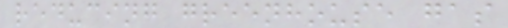reducing greenhouse gas
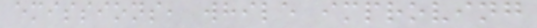emissions, while improving
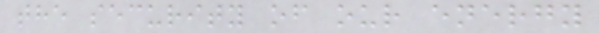the security of our energy
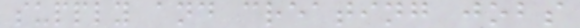supply and creating jobs
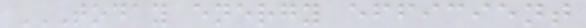TODAY ENERGY EFFICIENT
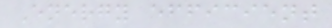Energy efficient
